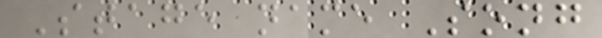Stage name Song
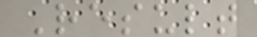Result
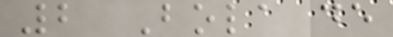2 Bola de
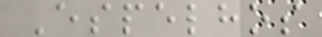Espelhos
